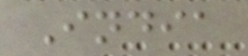India
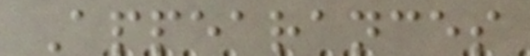Appearances
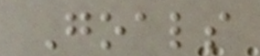Goals
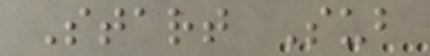Start Sub
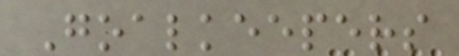Goalkeepers
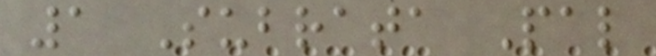1 Subrata Pal
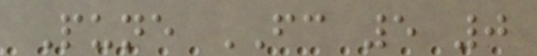Pune FC 5 0
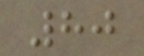80
